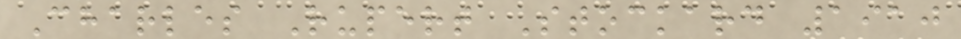Charles Rupert Stockard 1910
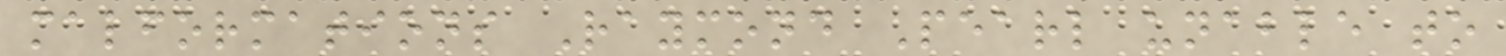malformations Raymond Pearl unable to
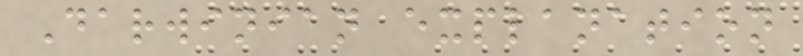Darwinian explanation
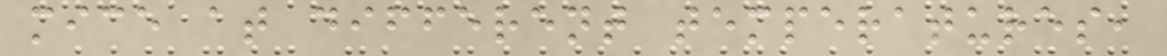mice at different temperatures,
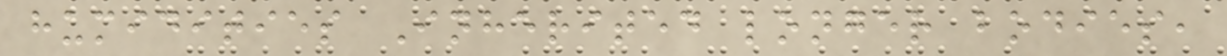humidities Inherited longer bodies,
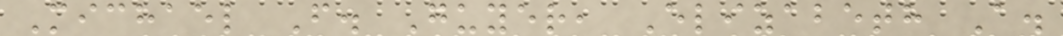Michael F. Guyer, Elizabeth A.
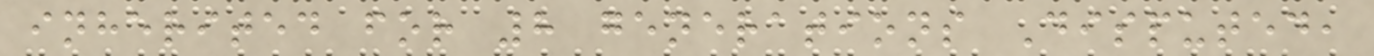inherited for 8 generations Disputed,
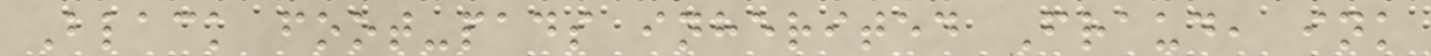Black foot-pads inherited Fraud, ink
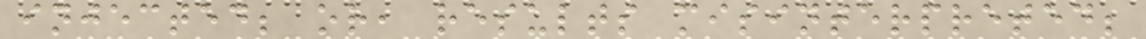injected; or, results misinterpreted;
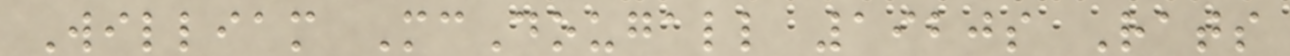William McDougall 1920s Rats
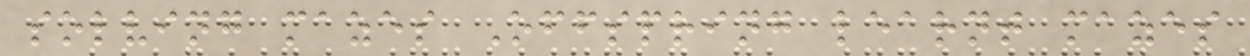solving mazes Offspring learnt mazes
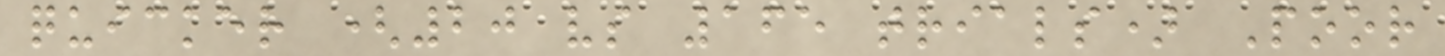quicker (20 vs 165 trials) Poor
